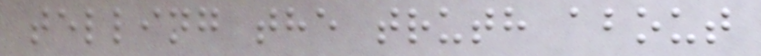telling the truth about
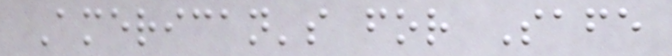American's for Safe
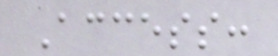Access:
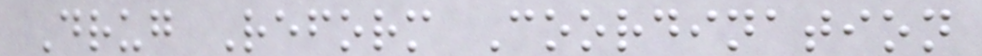Drug Reform Coordination
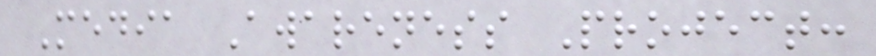Media Awareness Project:
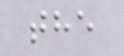the
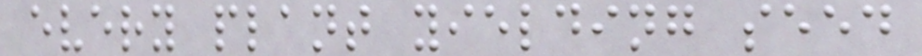every plant yielding seed
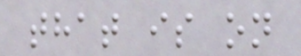that is on
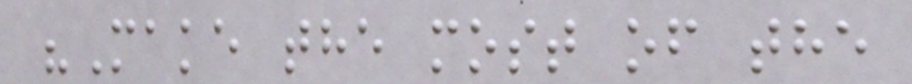"Make the most of the
